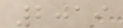2019
